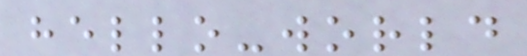hello-world
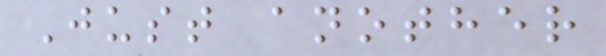Just another
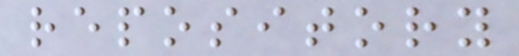repository
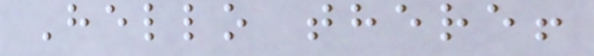Hello there!
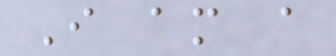I am a
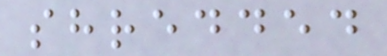shredded
